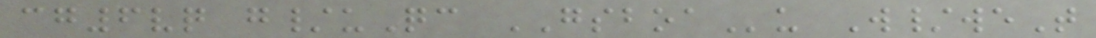cg6vq g/uQc GSBOAu W/weT
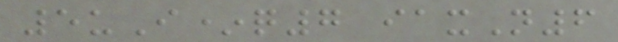5uI*q7 iaxN6
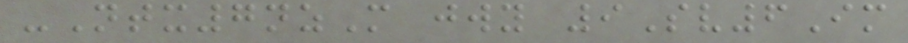-Ntx7nzM jwy 9Sv6Im
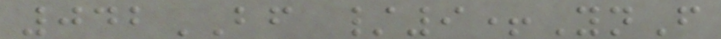042BF /9+YnF
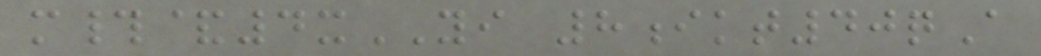m#&4xYI 8ikt40qA
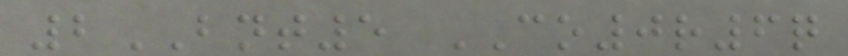2BNT5 CO0r6q
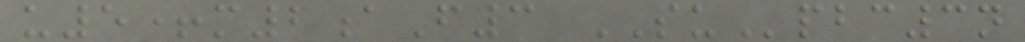u5+m2aF3 SUpbc3n
